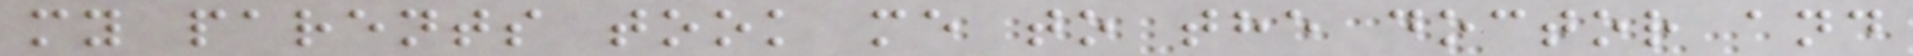my parents took me to the doctor and
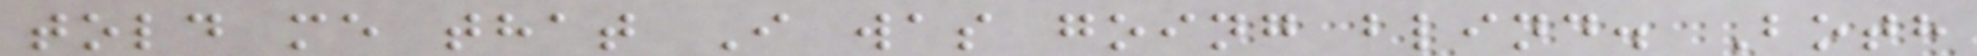told me that I was going blind. Both
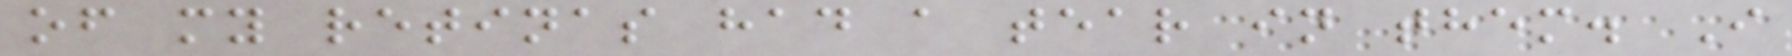of my retinas had a tear in them. I
